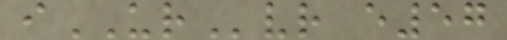iURvr e57
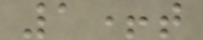1+t
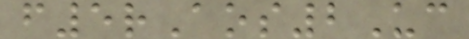f5rAos2Uc
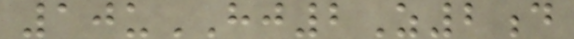10uHJ2Z2d
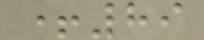+89
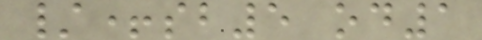/+sb5 od1
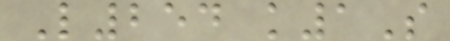L254 k1S
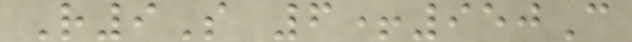R9S 6+950C
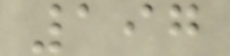197
